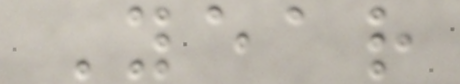Year
